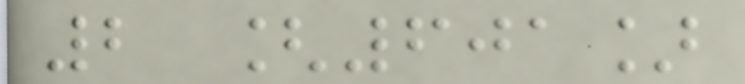2 [601]
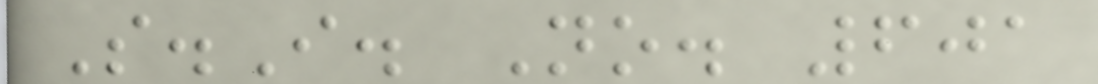S.I. No. 601
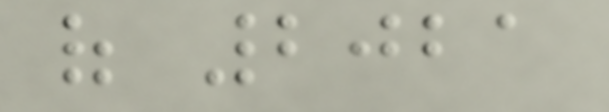of 2021
